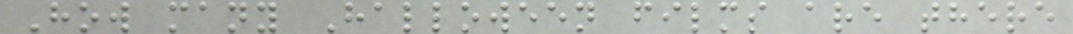How many Halloween films are there
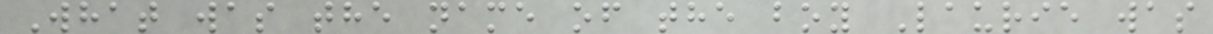What was the name of the boy Laurie was
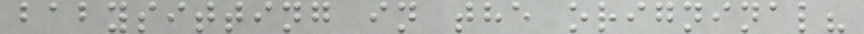babysitting in the origninal?
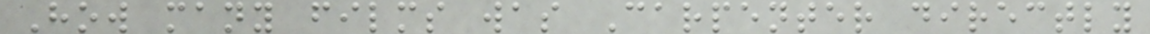How many films was Carpenter directly
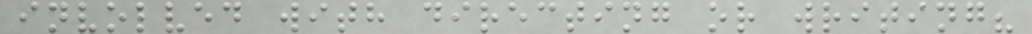involved with directing or writing?
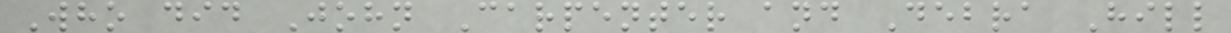Who did John Carpenter and Debra Hill
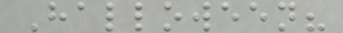Halloween?
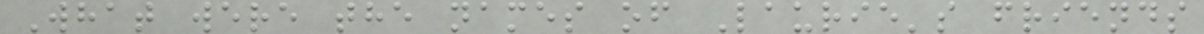What were the names of Laurie's friends
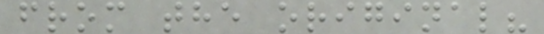from the original?
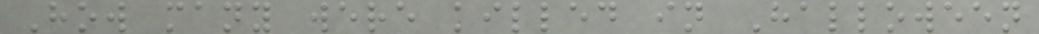How many were killed in Halloween
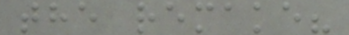the remake?
